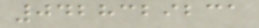0428329231
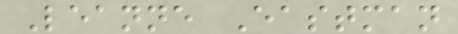Leanne Eastman
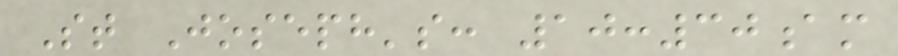St Joseph's: 10:30am
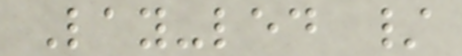Lay-led /
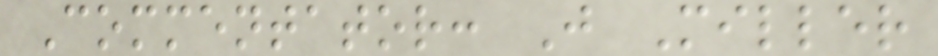Commentator: J Miller
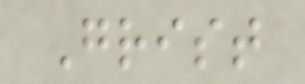Grist
